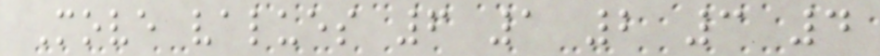Move values 6 1 2 3 4
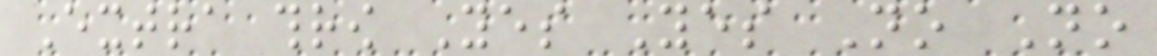Extra throw Yes Yes No No
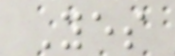Yes
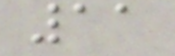11
